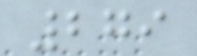279
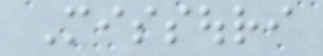Missouri
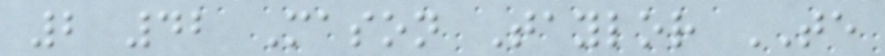2 42 Mason Taylor TE
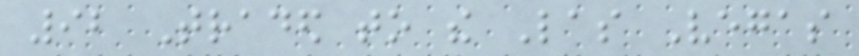92 Traded to the Las Vegas
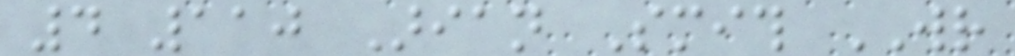4 110 Arian Smith WR
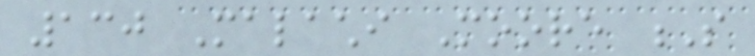130 Malachi Moore S
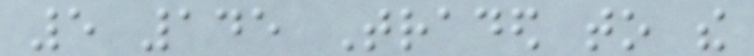5 145 Traded to the
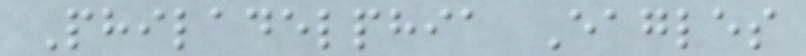Philadelphia Eagles
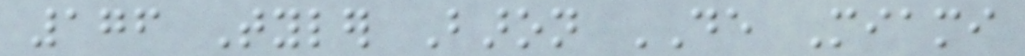176 Tyler Baron DE Miami
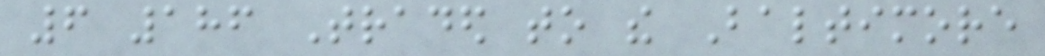6 186 Traded to the Baltimore
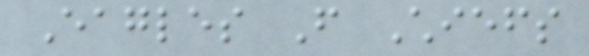Eagles From Chiefs
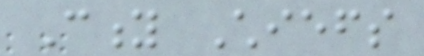City Chiefs
